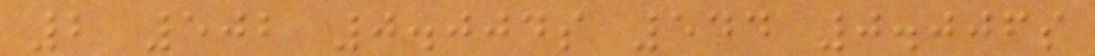2 502 0.004s 544 0.006s
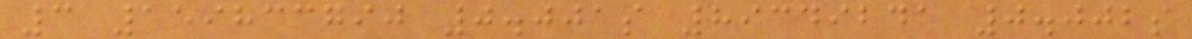3 159833790 0.001s 89349241 0.002s
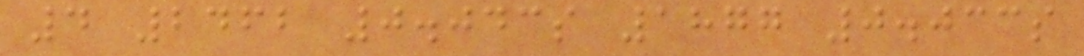4 2462 0.043s 1877 0.033s
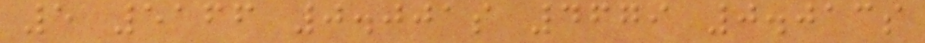5 5166 0.001s 4679 0.013s
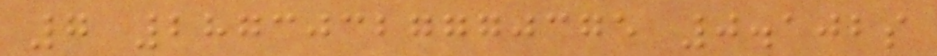7 28730327770375 0.102s
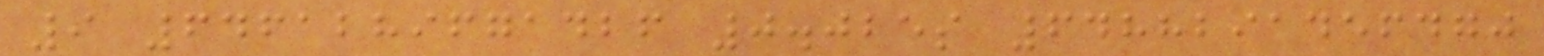9 6461289671426 0.025s 6488291456470
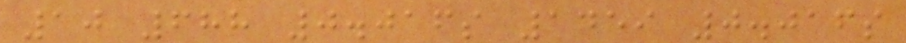10 688 0.016s 1459 0.016s
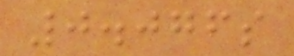0.076s
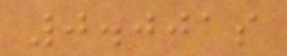0.001s
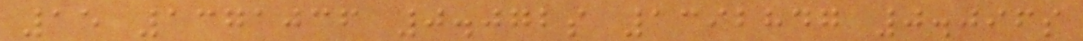15 1371036 0.072s 1392847 0.096s
